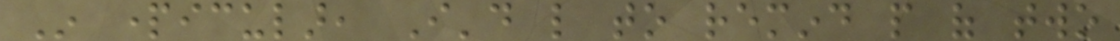In particular, I'd like to remind people of two
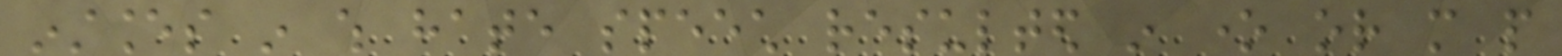instances in which hate speech resulted in one or more people
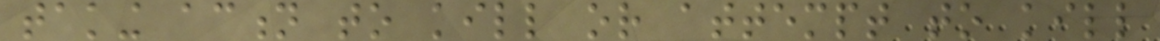taking action to kill or attempt to kill
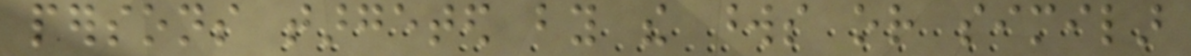persons targeted by the words or similar
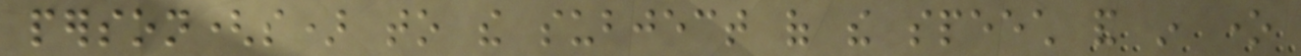person(s) to the subject of the speech and in one
